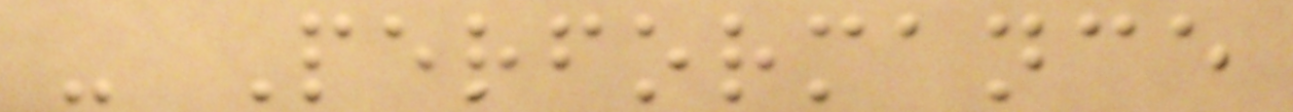- Performance
